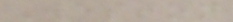Weston
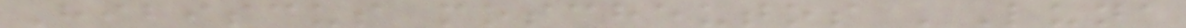Hibiscus moscheutos 'Luna
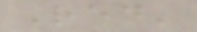Red'
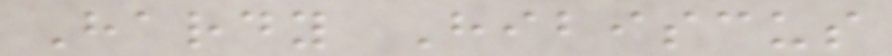Hardy Hibiscus
